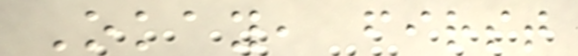Okay, first
